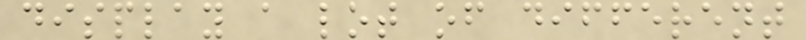display a lot of different
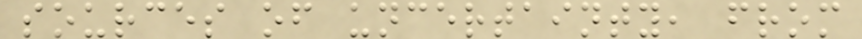sources of uncertainty, from
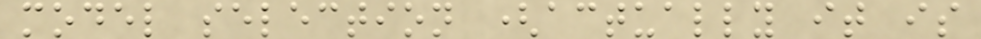model selection (actually it is
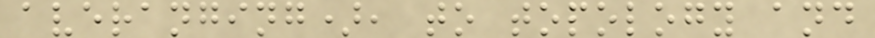averanging), to topology and
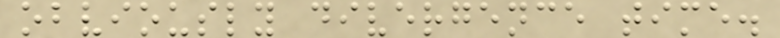obviously divergence time.
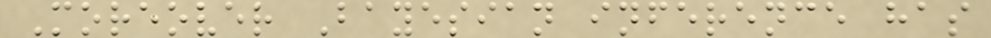Moreover Bayesian inference has
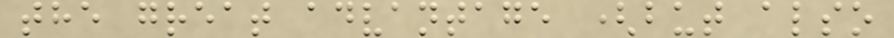the great advantage (but also
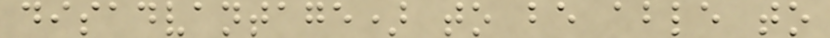disadvantage) to be able to
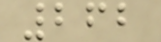262
